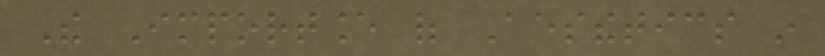The Importance of Aesthetics in
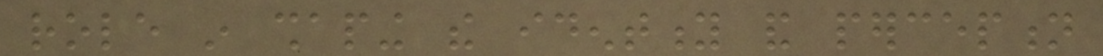role in shaping the identity and perception
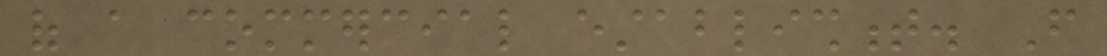of a commercial establishment. From
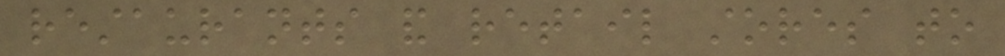restaurants and retail stores to
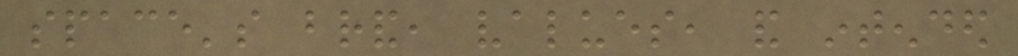space's brand, values, and intended
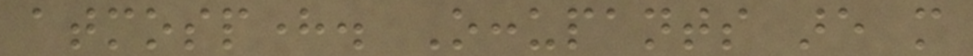atmosphere. Occupants are more
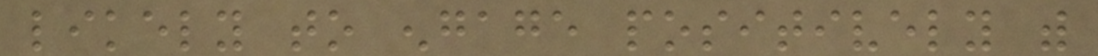likely to engage positively with
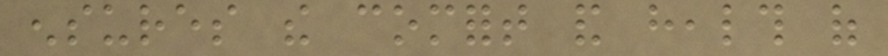ensures the comfort and health of
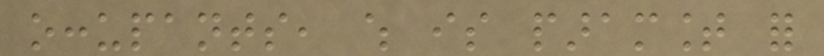occupants, which is paramount for
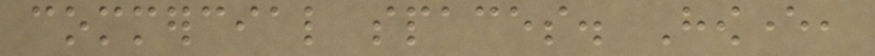commercial spaces. However,
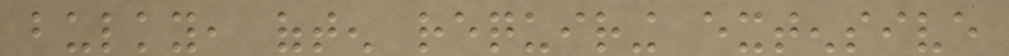bulky, often requiring extensive
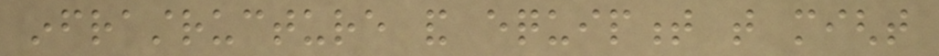infrastructure and equipment that might
